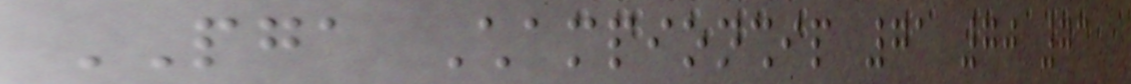PGA Championship 71 70 73
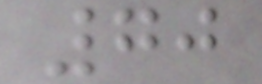70
